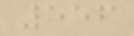556
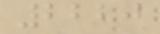2220
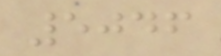5046
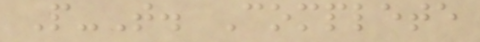P-T. Complete
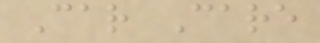Car Care
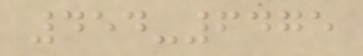454-6475
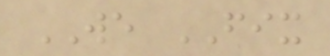WE FIX
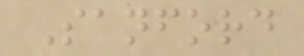Sanford
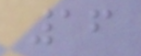16
